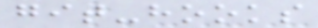git-hooks
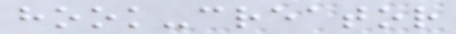hook-creator
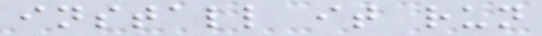install it run
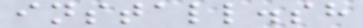install.sh
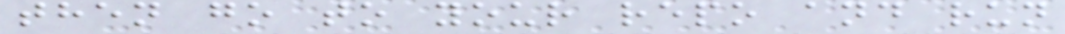then go to your repo and run
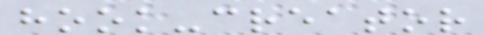hook-creator
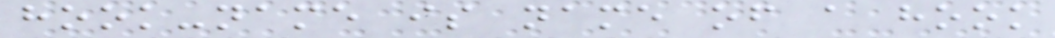hook-name is name of a hook
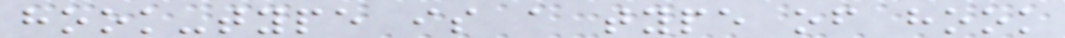hook-type is a type of hook
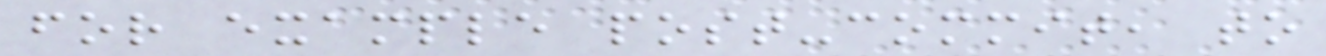for example post-commit, to
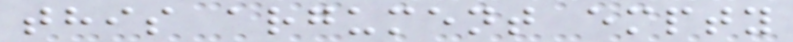this argument empty
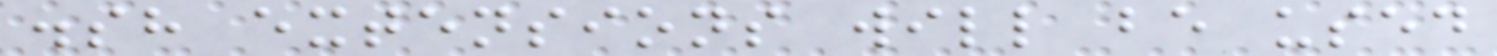.sh extensions will be used
